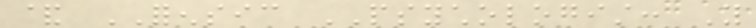& FORENSIC PSYCHOLOGIST: You
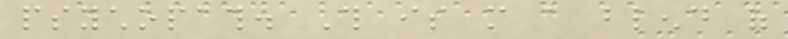psychopath. This is more a blend of
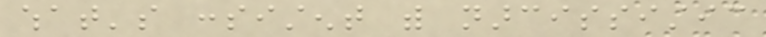what's consistent with narcissistic
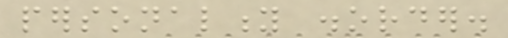personality disorder.
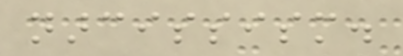narcissism.
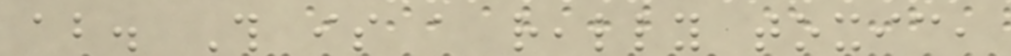about. This is a really toxic,
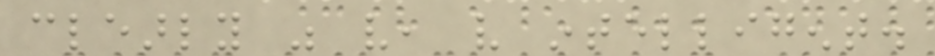clearly was very, very intelligent.
